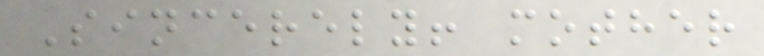Sincerely! mother
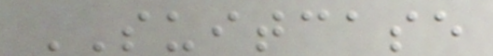SUITCASE
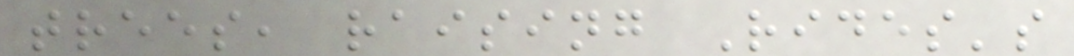trees, raising Rides's
